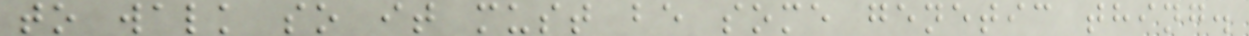to walk so it must be some genetic thing.
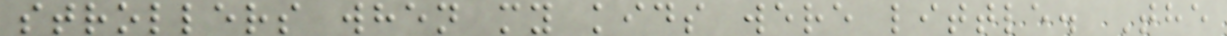strollers when my kids were little. The
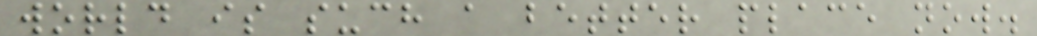world is such a better place now.
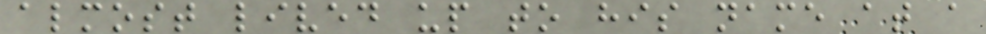almost lived up to his name at a
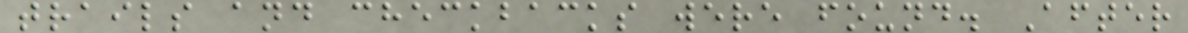trails and checkbacks were found. After
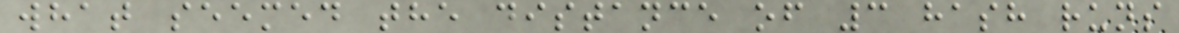what seemed the distance of 3 hash runs
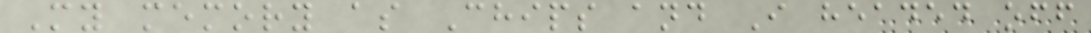My memory as Chips and I headed off
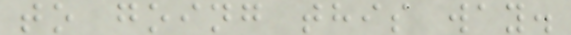to going this way.
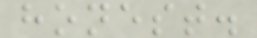honest.
